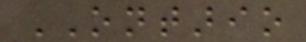ONTARIO
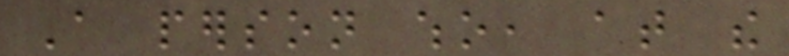A person who, at the
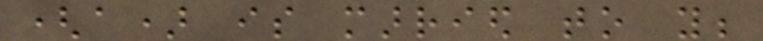(a) is married to you;
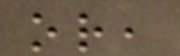or,
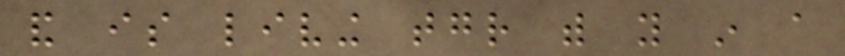and is living together with you in a
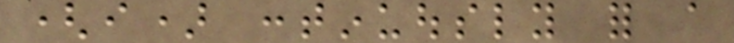(i) continuously for a
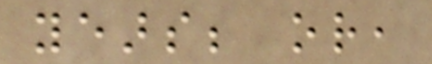years; or,
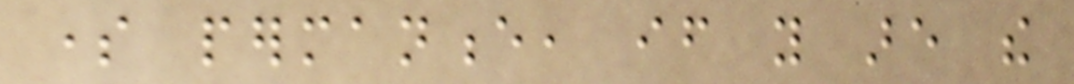some permanence, if you are the
